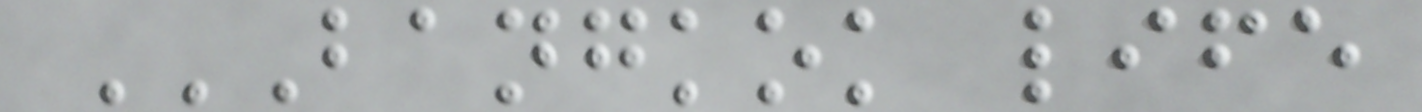BANGKOK LIFE
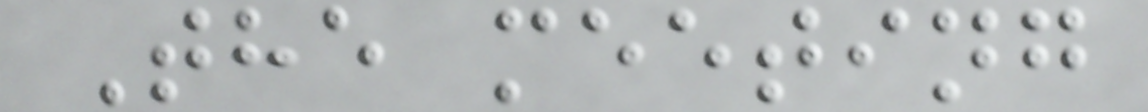The meeting
